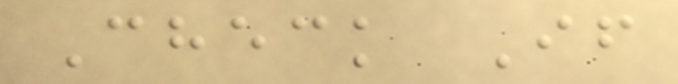Check If
